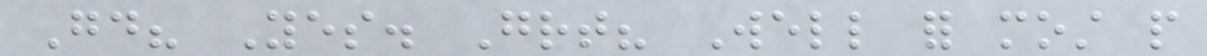Good? Yes. Great? Well for most people
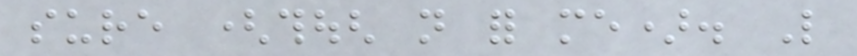sure (though not for me). Like
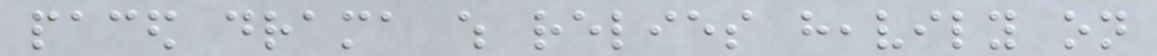paced drama which relies heavily on
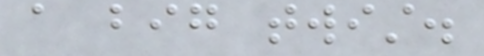a big twist.
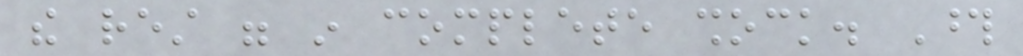the rest were in complete shock. Those
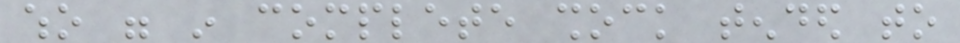who were in complete shock tended to
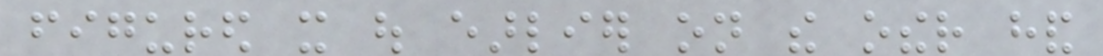figured it out earlier on the other hand
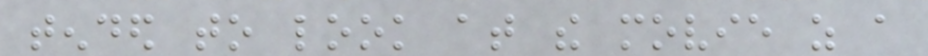tended to look at the movie as a
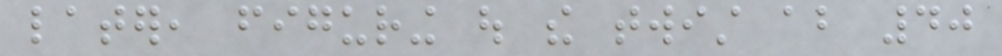later, figuring out the twist about 40
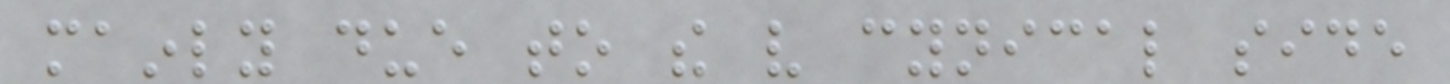mainly due to the very cynical side
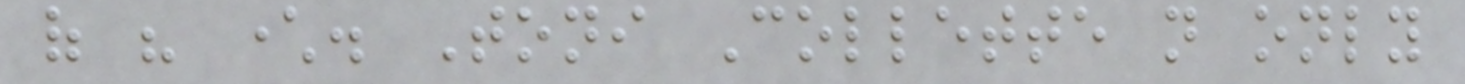of his character. Toni Collette not only
